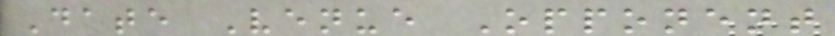Date Venue Opponent
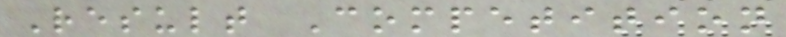Result Competition
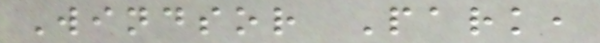Windsor Park,
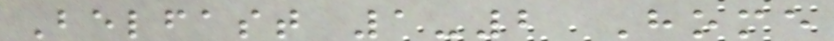Belfast 1-2 Home
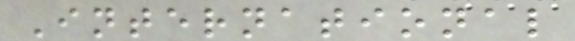International
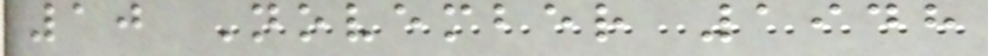10 November 1948
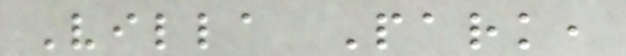Villa Park,
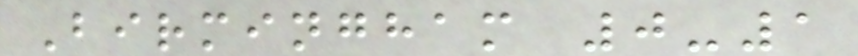Birmingham 0-1
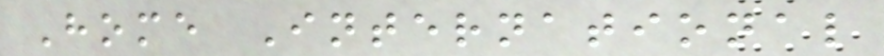Home International
